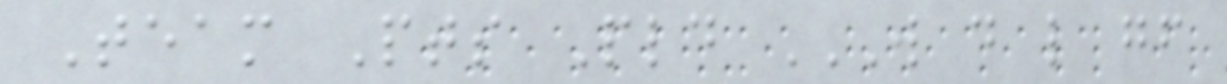Team Pts Pld W D L GF
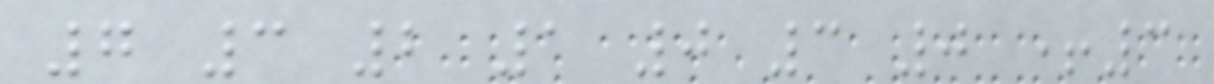7 3 2 1 0 3 0 +3
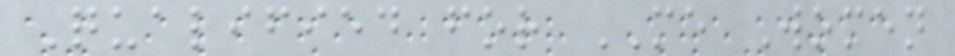Qualified for ME Women
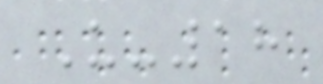U-18
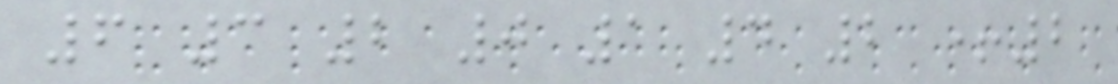6 3 2 0 1 4 2 +2
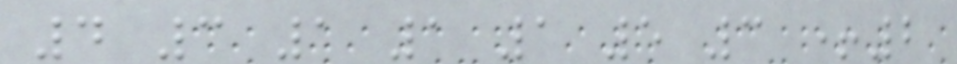4 3 1 1 1 5 3 +2
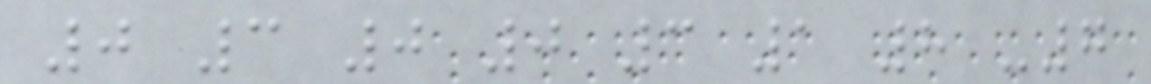0 3 0 0 3 1 8 -7
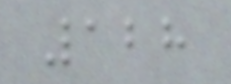128
